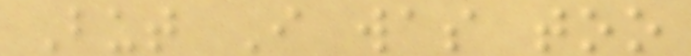But I was too
